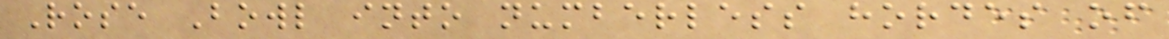Rose Bowl into numberless hordes of
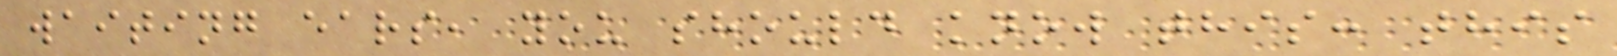waiting ears, you should know this: this
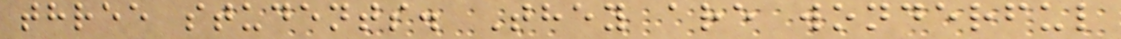three students. They are wonderful
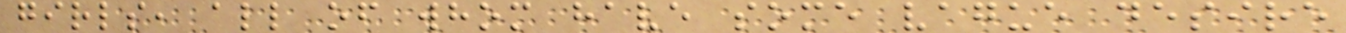girls, all of whom have some vague desire
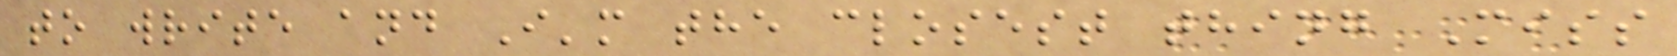to write and I'm the closest thing Miss
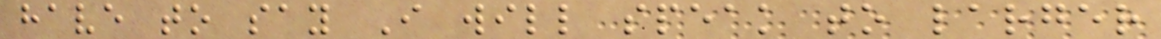have to say I will speak to larger
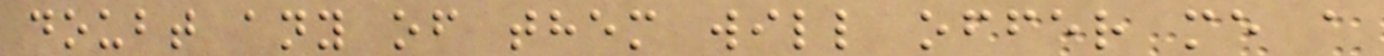doubt any of them will offer me a
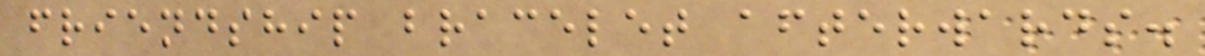friendship bracelet afterwards.
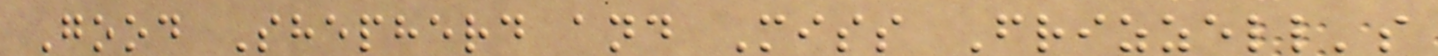Good Shepherd and Miss Frizzell's
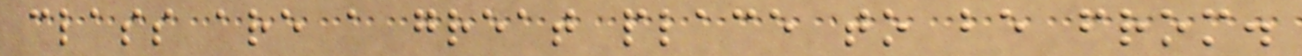class are a great place to be from.
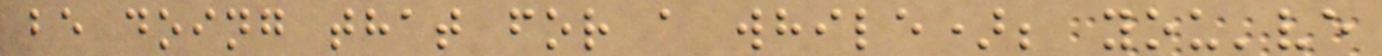be doing that for a while); you've
